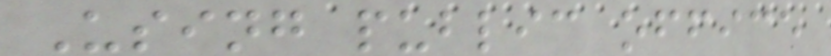Using public office
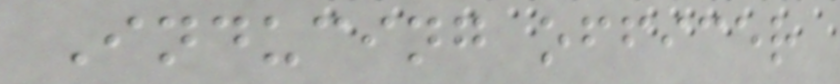Inducing officer
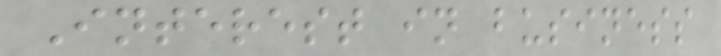Interest in business
